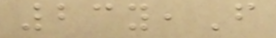23y,F
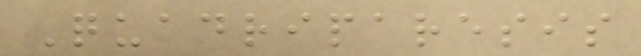Quadriparesis
